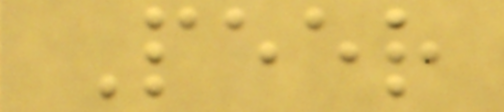Peer
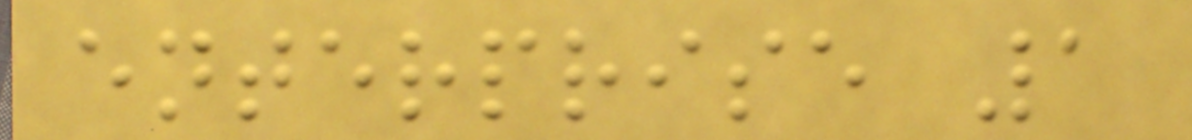enterprise 1
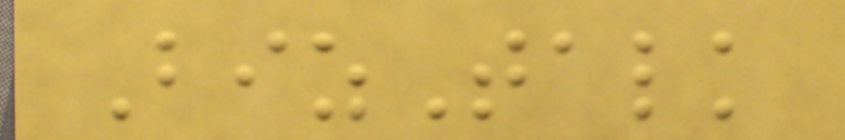BizTalk
